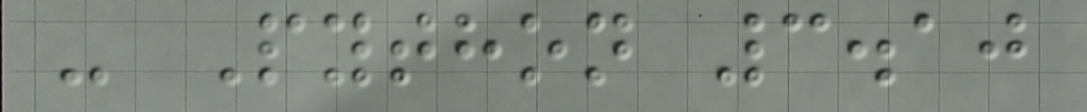- Python 3.10
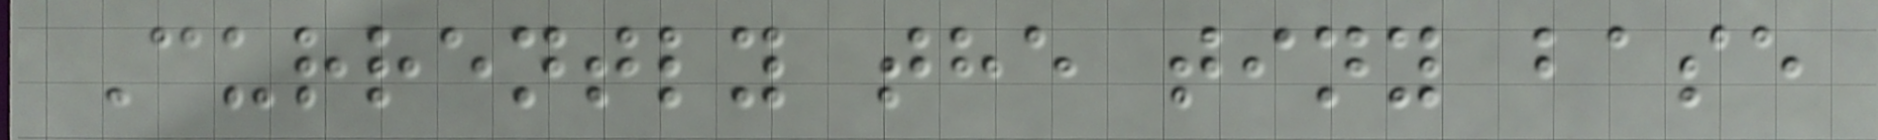Currently the tiny base
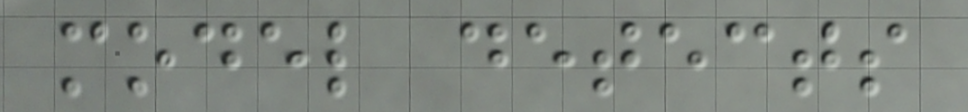model detects
